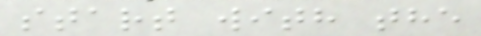start with the
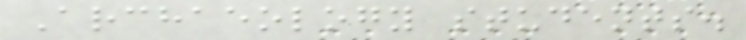Archaeology students.
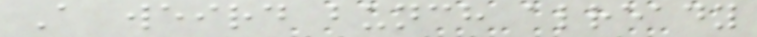A weird bunch already
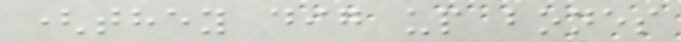(they dig up bones
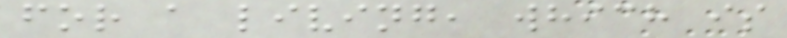for a living, which is
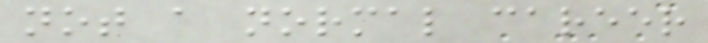not a normal career
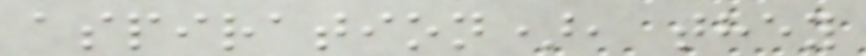aspiration), they
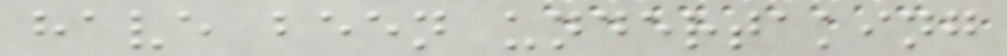have been undertaking
